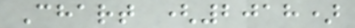Chart (2018)
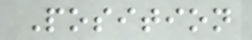Position
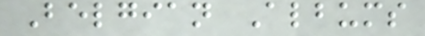Belgian Albums
